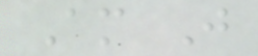Am J
